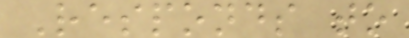Responds to
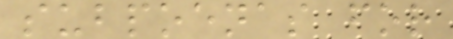subpoenas for
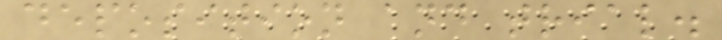deposition and trial.
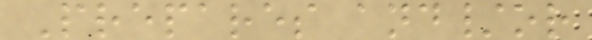Prepares and/or
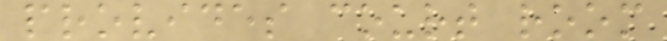provides court room
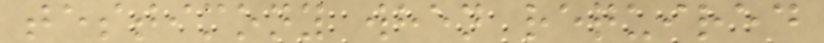testimony when required
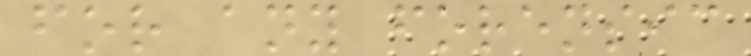for any forensic
